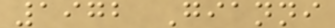1972 Gianni
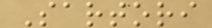Sartori
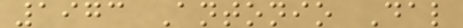1973 Antonio Dal
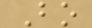Bo
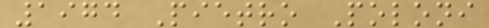1974 Pietro Poloni
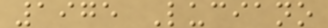1975 Luciano
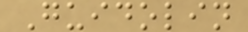Guidolin
